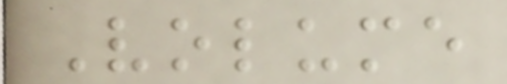Volume
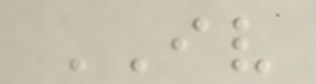IV
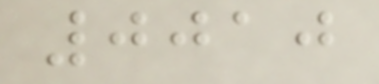0010
